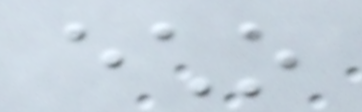echo
